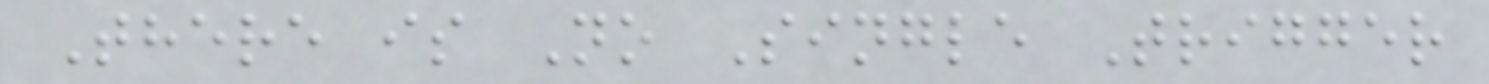There is No Single Trigger
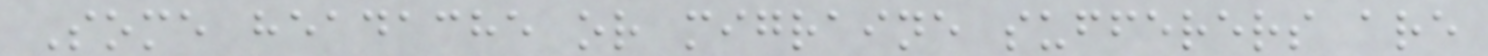Some headache or migraine sufferers are
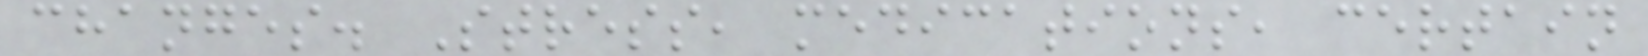changes. Stress, medications, certain
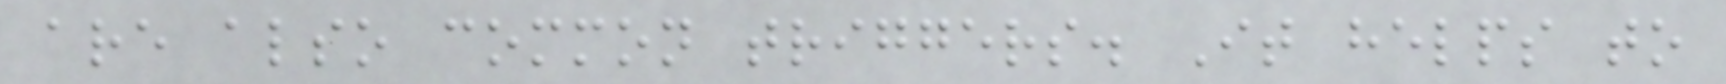are also common triggers. It helps to
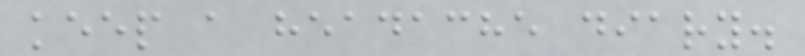keep a headache diary.
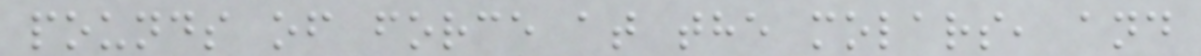pounds of force at the molars, and
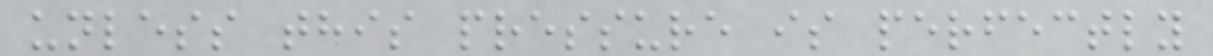unless this pressure is perfectly
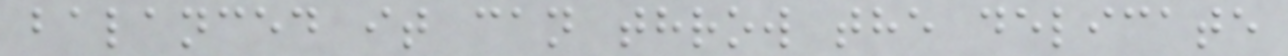balanced it can throw the delicate
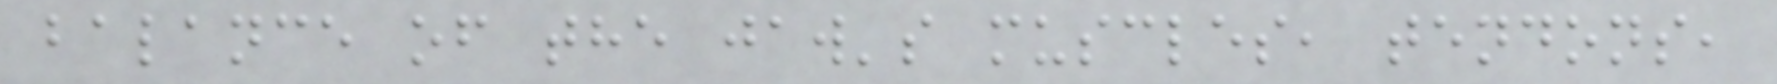balance of the jaw's muscles, tendons,
